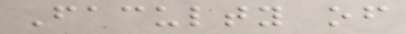Faculty of
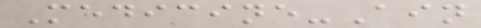Medicine-Ain
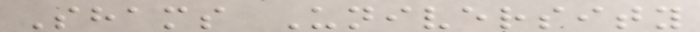Shams University
